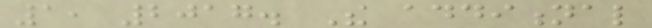1, 2017. The additional
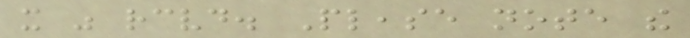it was received. Please note the
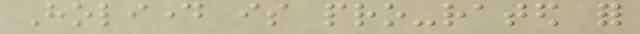Holiday is pro-rated for
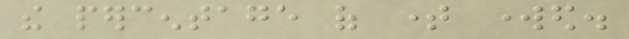the percentage of time worked.
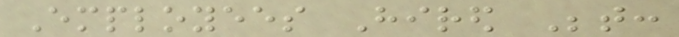Employees Hired Between:
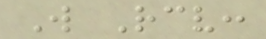Will Receive:
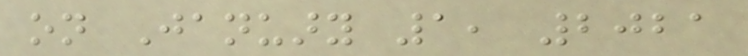on January 1, 2021
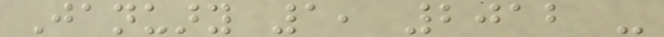January 1, 2012 -
